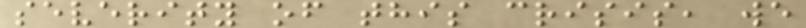severity of this crisis, we
